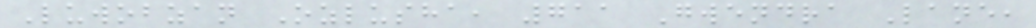Luwobzan Ozlusha, 711 Gwendra Lane,
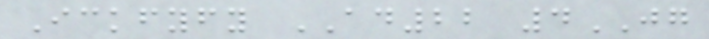Ickfyfy AD22 4JG
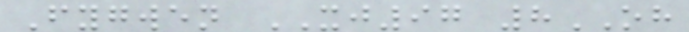Fygwen XJ97 8OH
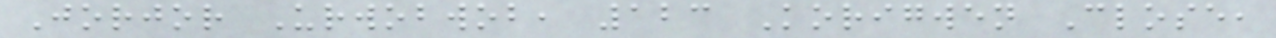Jorjor Urwobwob, 123 Korigwen Close,
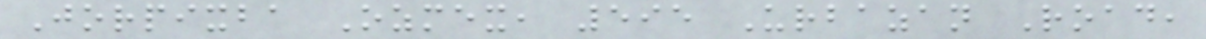Jorpixba Ozmex, 595 Urbazan Road,
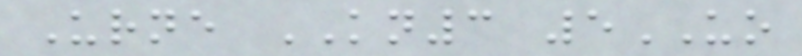Urne KN3 5UO
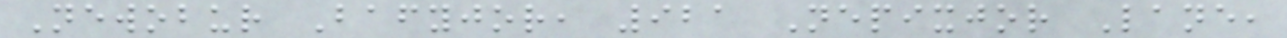Newobur Bafyjor, 921 Nepixjor Lane,
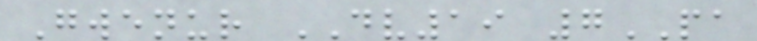Gwenur DV19 7PA
